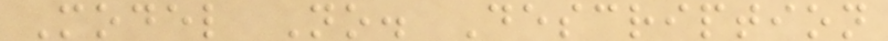Model No. Description
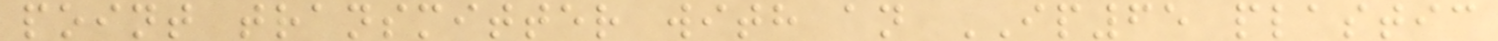point transmitter with an IP65 plastic
